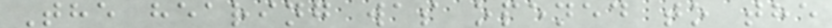The hearing was opened to the
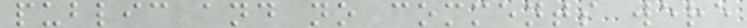public and no comments were
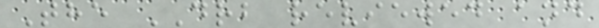The DRB reviewed and
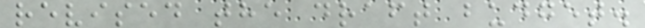revised the draft budget.
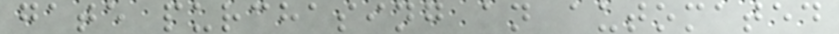gate purchasing an automated
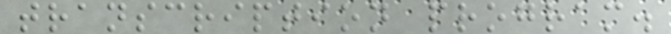transcription program.
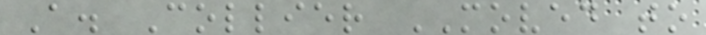A. Collier MOVED to
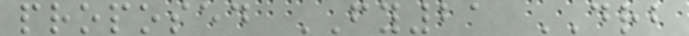proposed FY21 DRB
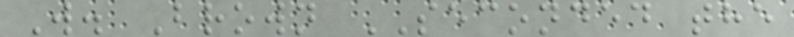W. Brown SECONDED the
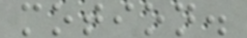motion.
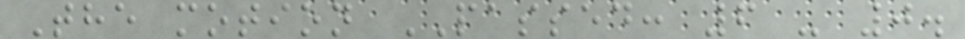The motion PASSED: 6 - 0.
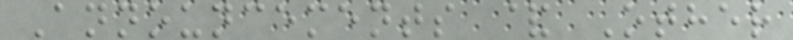Announcements & Other
